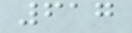617
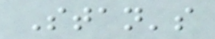Stan's
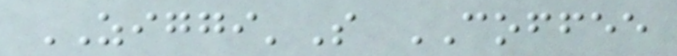ZIGGI'S COFFEE
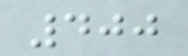400
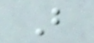B
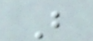B
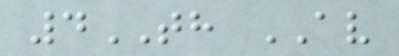4TH AV
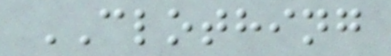CLOTHING
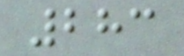283
